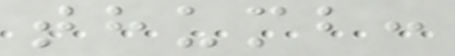thumb:
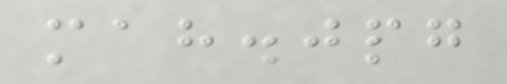mah.jpg
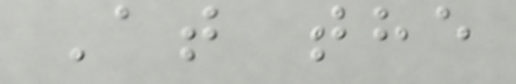At the
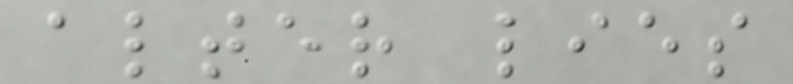alter lies
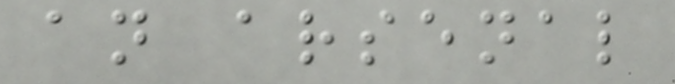an arsenal
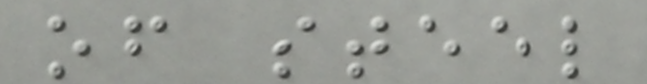of steel
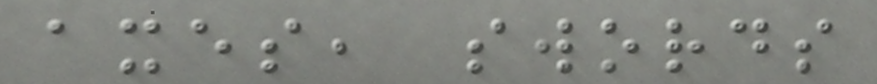axes, swords
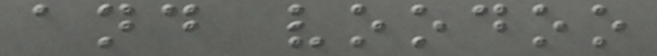and voodoo
